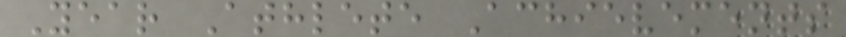Year Athlete Achievements
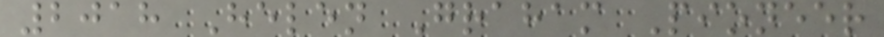2018 Helen Graham Pioneer
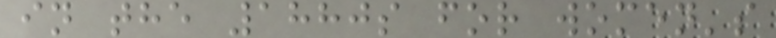in the 1880s for women's
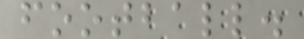football.
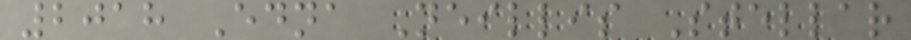2018 Edna Neillis Stellar
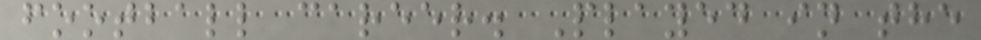football career. Played in the
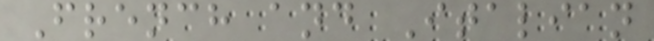French and Italian
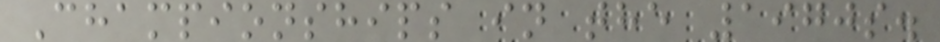Championships in the 1970s.
